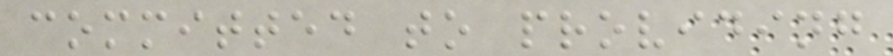committed to providing
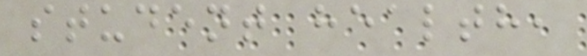student health,
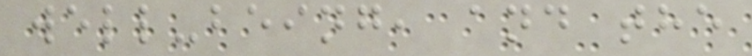well-being, and the
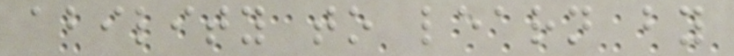ability to learn by
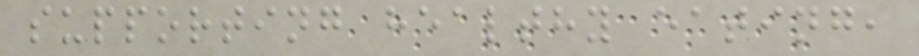supporting healthy eating,
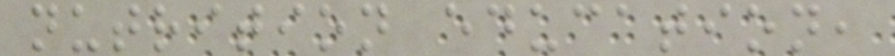nutrition education,
